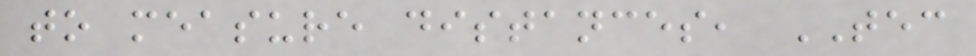to measure distances, TEC
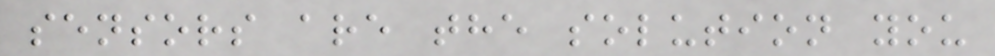sensors are the solution you
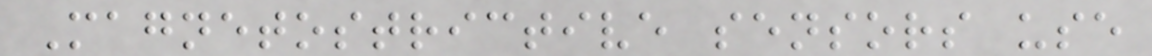Magnetostrictive sensors use
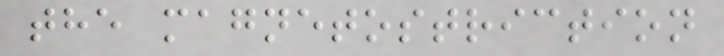the magnetostriction
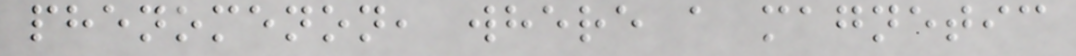phenomenon, where a magnetic
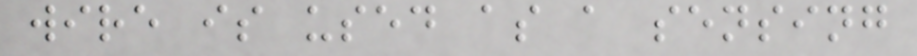wire is used as a sensing
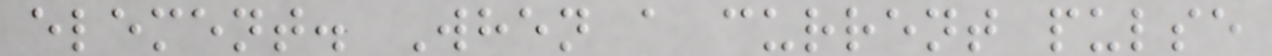element. When a current pulse
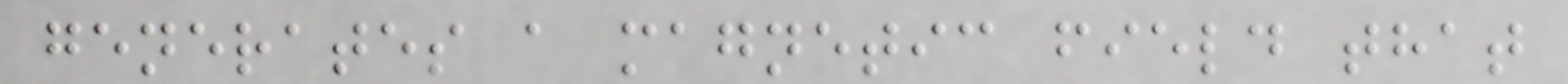generates a magnetic field that
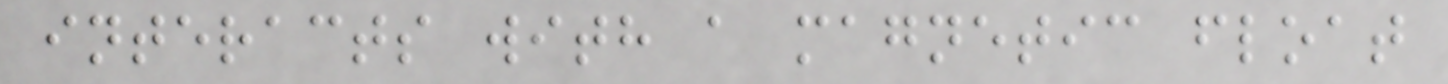interacts with a magnetic float
